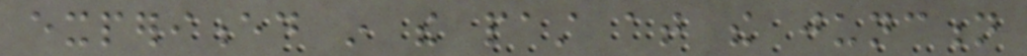experienced in the past at the junction
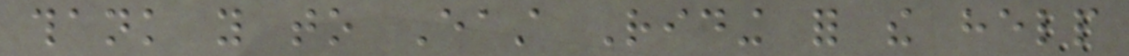thank you to East Riding for the help
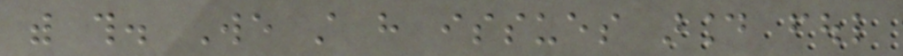with this. We still have issues around foul
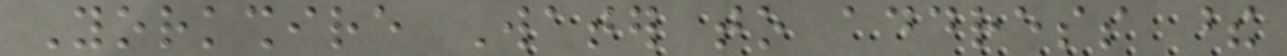Yorkshire Water to address these
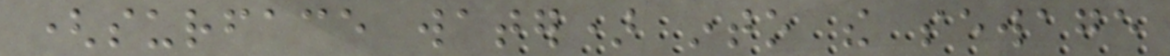(surface water) into the sewage
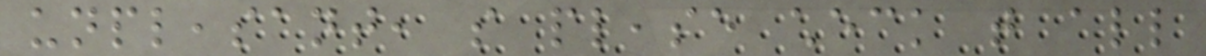unpleasant, so please check that all
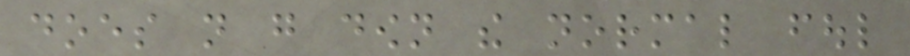does not go down the normal foul
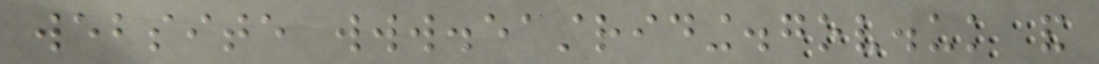website www.eastriding.gov.uk and
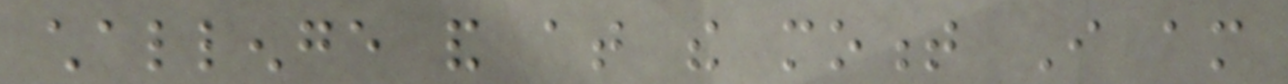challenge and at the moment I am
